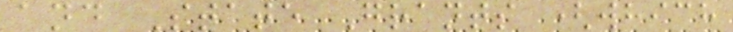and State Grants (which
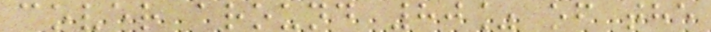cover around 80% of the
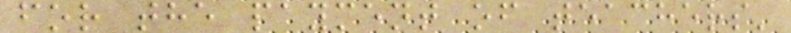for the payment of teachers'
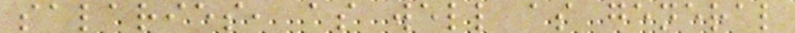salaries, as well as general
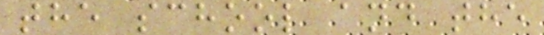the school and the
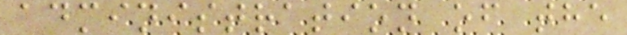administration of the
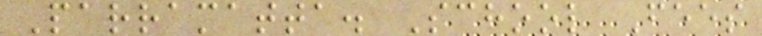Parramatta. School Fees
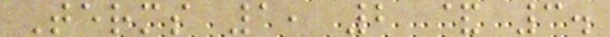Terms 1, 2 & 3.
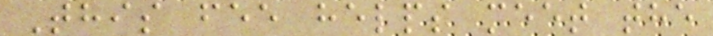This fee helps meet the
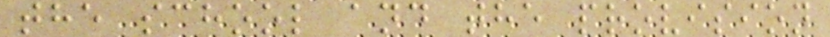the school and the provision
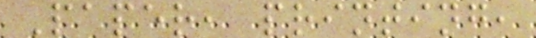Paper, printing,
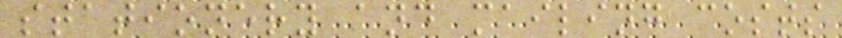stationery and mailing costs
